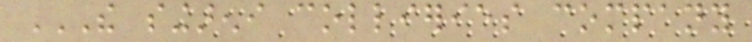THE SINGARENI COLLIERIES COMPANY
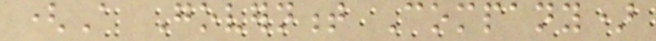(A Government Company)
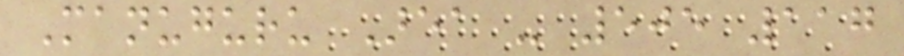Manuguru Area - 505 117
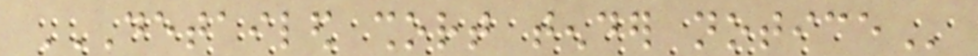DETAILED SHORT TENDER NOTICE
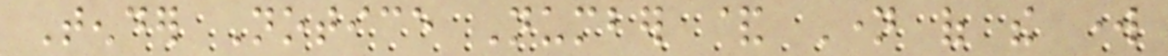Tender Notice Number & Name of the work
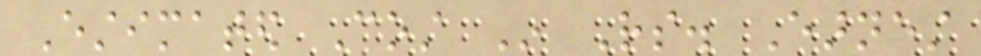Estimated Cost In Rs. Earnest
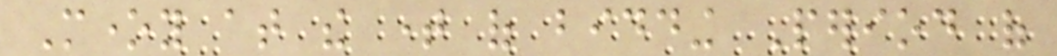Money at the time of bidding Period of
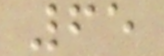65
